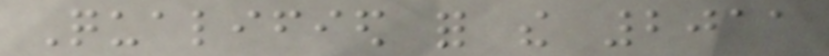Qualified for the 2011
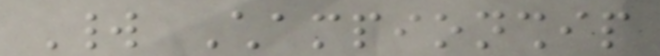World Championship
